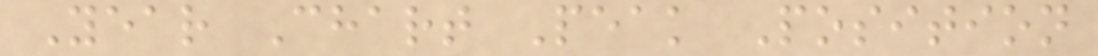Year Chart Peak Position
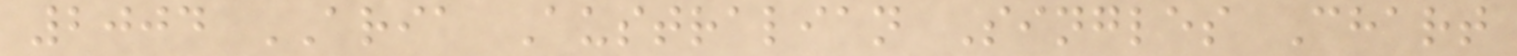2004 ARIA Australian Singles Chart
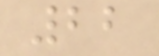22
